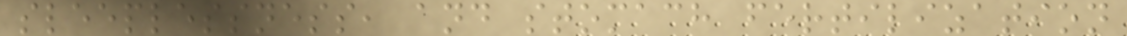sleeplessness, and stomach fertilization
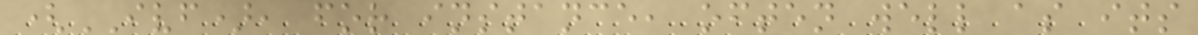(IVF), for instance, often well as its
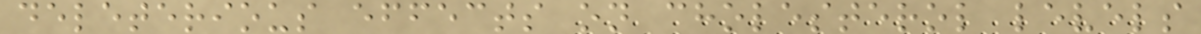deleterious effects on cholesterol levels
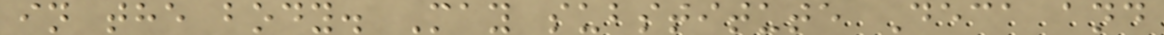in the body. May substitute Deca and
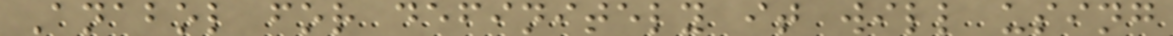Anabol for definitely it will using
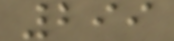299
